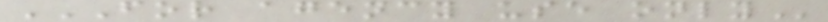FOR AGENCY USE ONLY
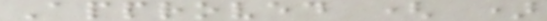Approved ( )
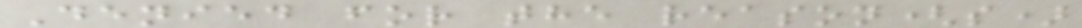Denied for the reason(s)
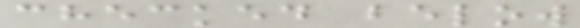checked below
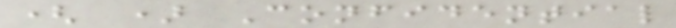( ) Confidential
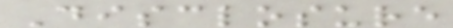Disclosure
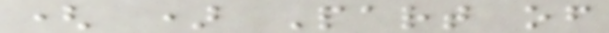( ) Part of
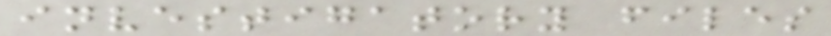investigatory files
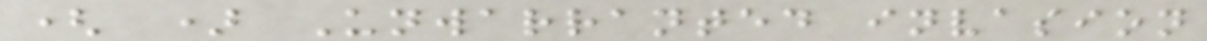( ) Unwarranted invasion
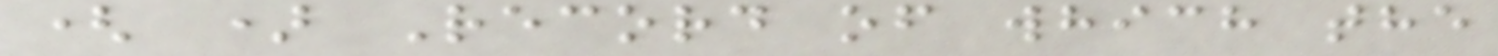( ) Record of which the
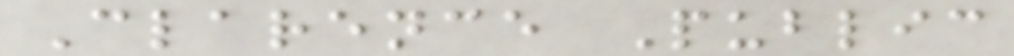Clarence Public
